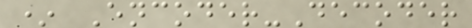* Encoder-Decoder
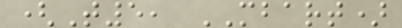(T5, MBART)
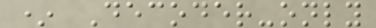* Decoder-only
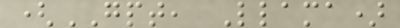(GPT, Llama)
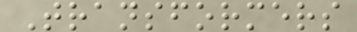Transformers
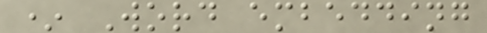* Word embedding
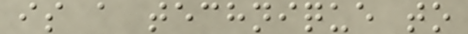is a technique to
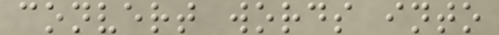convert words into
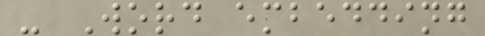- Word embedding
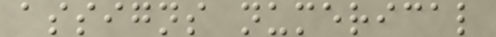assigns numerical
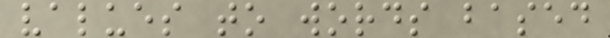values to words based
